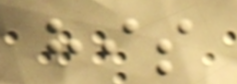his
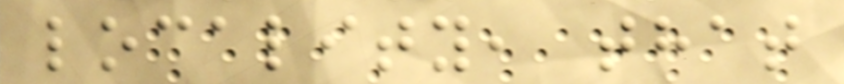locality, that
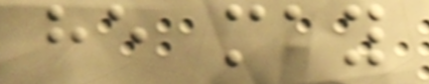he may
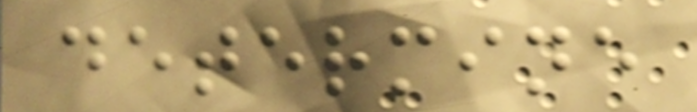determine
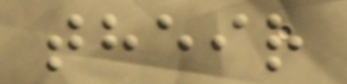their
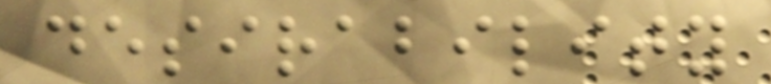desirability
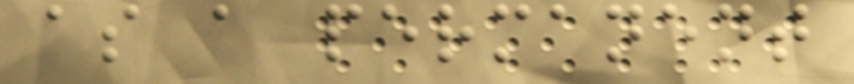as a permanent
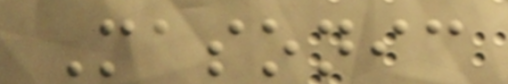Masonic
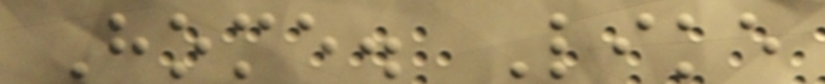Home. Like
